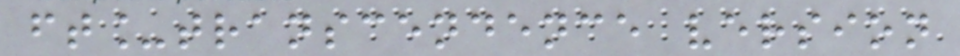ft_transcendence version
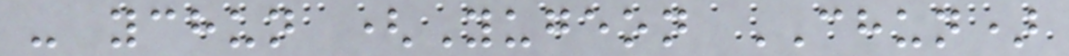- ychun (Yugeon CHUN)
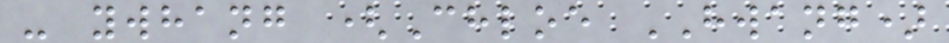- ywhang (Chloe HWANG)
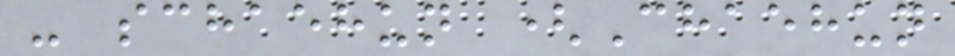- schaehun (Chaehun
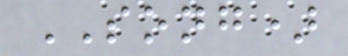SONG)
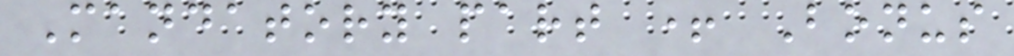Mandatory part + Bonus
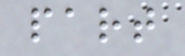part
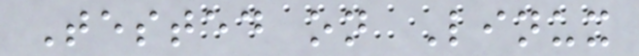Tested on Linux
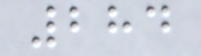284
